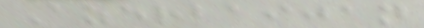Azerbaijan
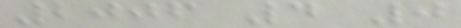2006 4 0
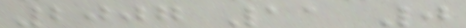2007 11 0
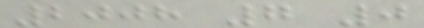2008 7 0
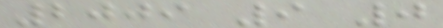2009 9 0
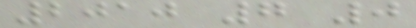2010 7 0
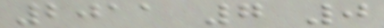2011 7 0
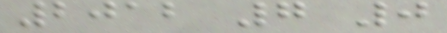2012 7 0
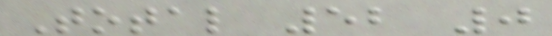Total 52 0
